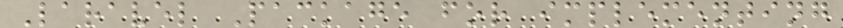Laravel Package for implementing
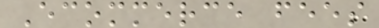Ecommerce fees
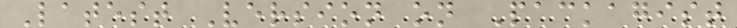Latest Version on Packagist
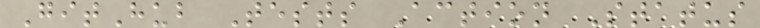GitHub Tests Action Status
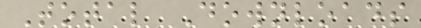Total Downloads
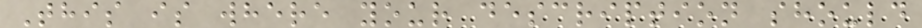This is where your description should
